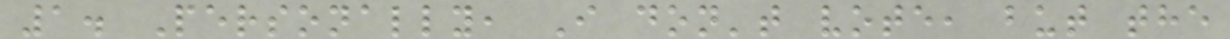1. Personally, I don't vote, but the
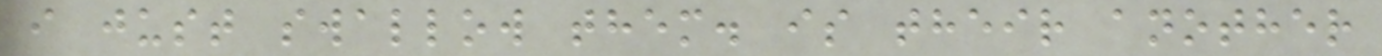i just swallow them. is their another
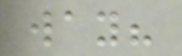way?
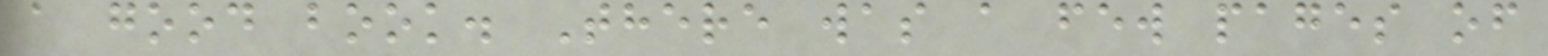a good book. There was a few pages of
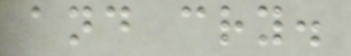and cry.
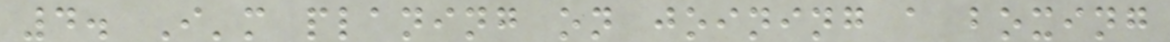4. I'm planing on joining a boxing
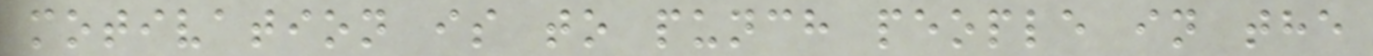motivation is to punch people in the
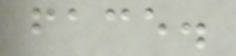face.
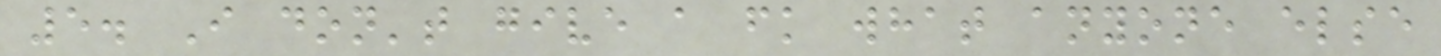5. I don't give a fk what anyone else
